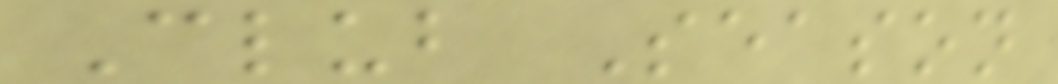Club Season
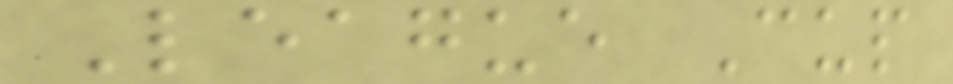League Cup
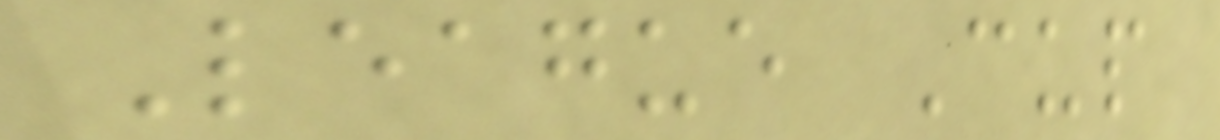League Cup
